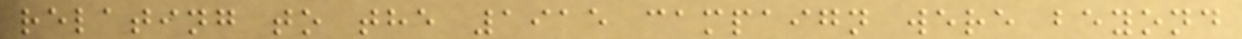relating to the 1915 campaign were beyond
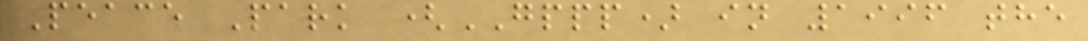Peace Park (GPPP) in 1996 the
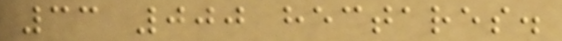33 000 hectares.
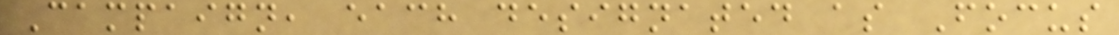Campaign, each designated as Focus
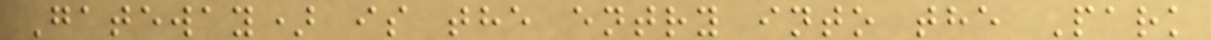Gateway) is the entry into the Park
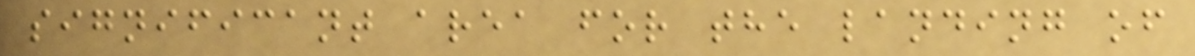significant area for the landing of
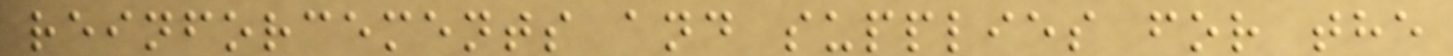reinforcements and supplies for the
